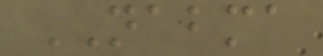NABMA
